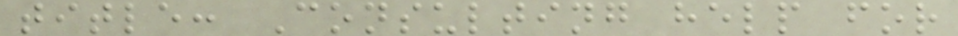title: Consulting help for
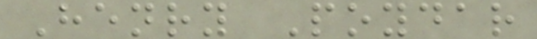Henry Poydar
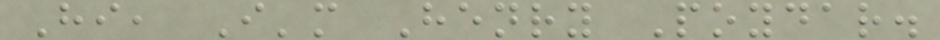Hi, I'm Henry Poydar.
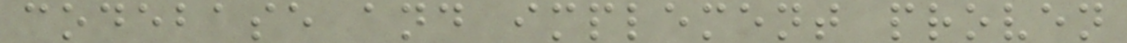codebase and implement proven
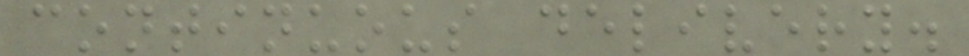continuous delivery.
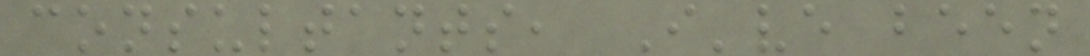consultants, I've been
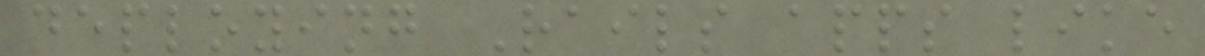deploying Rails apps like
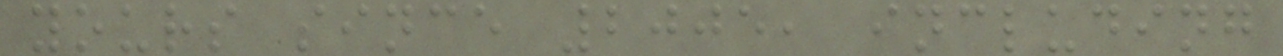yours since 2005, including
